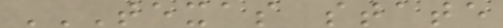TEXAS STATE
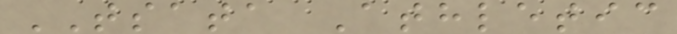TSATA Athletic
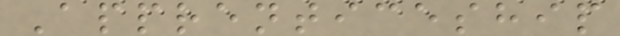Apprenticeship
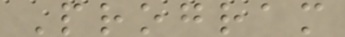Program
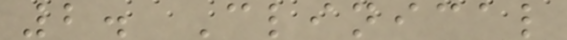2. Clinical
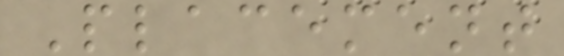Placement
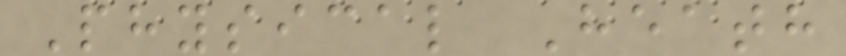Physical Heath
